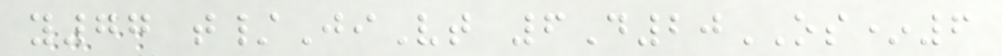y77 t/JiVt 6D20OS*6
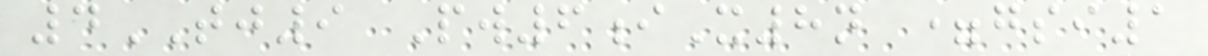4TJ9 Pw6iX8n =gsi1
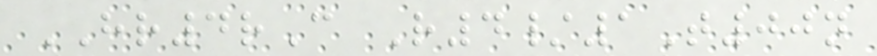HR4rC R4/1T00n
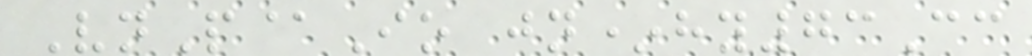VnP@Io jn*hy73Cc
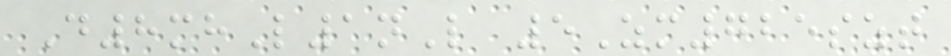D8mhL1nL 5Zm725szt
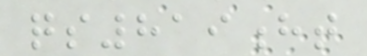qs819ht
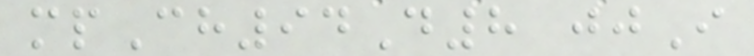mpCh94D8 jjI
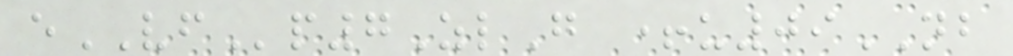eVFp7ZlG +u09NB
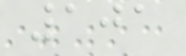101
